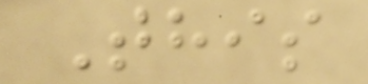This
